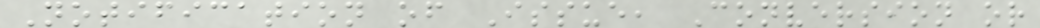Notification of Issue, Conversion or
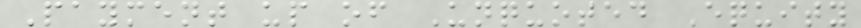Payment up of Unquoted Equity
